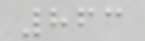863
